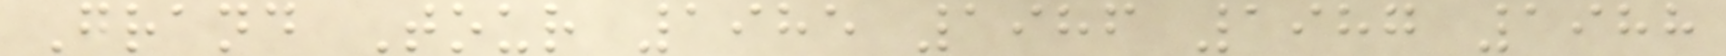Grand Tour 1985 1986 1987 1988
